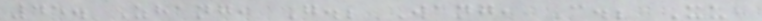45. Zhang, G.; Wang, C.; Xu,
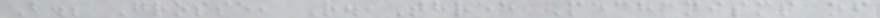B.; Grosse, R. Three Mechanisms of
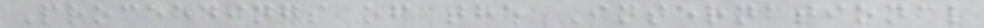Proceedings of the International
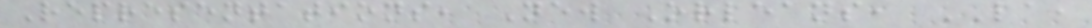Representations, New Orleans, LA,
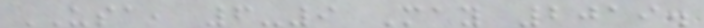USA, 6-9 May 2019.
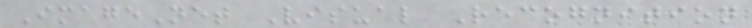ImageNet Visual Recognition
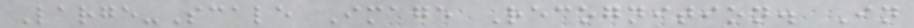Large-Scale Image Recognition. In
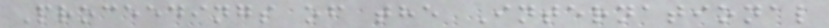Proceedings of the International
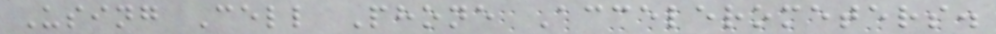Using Cell Phone Accelerometers.
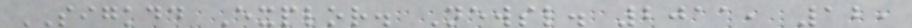SIGKDD Explor. Newsl. 2011, 12,
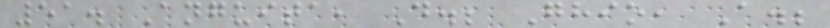51. Anguita, D.; Ghio, A.;
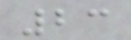23
